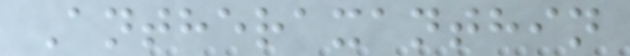Antheraxanthin
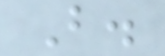B.
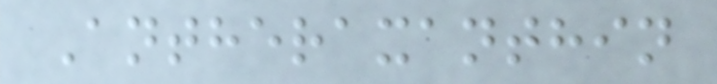Antheraxanthin
